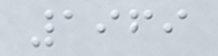1969
